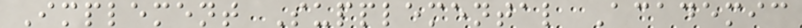Implement Supplemental Academic
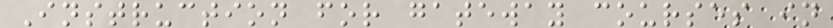Instruction for gateway courses in
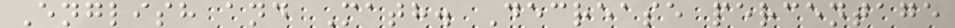English and Math. Decrease percentage
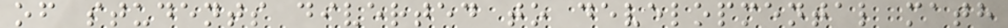of students diverted to developmental math
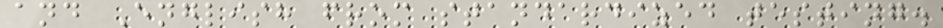and English from standardized testing.
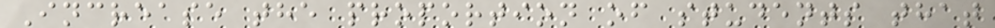Increase the proportion of students that
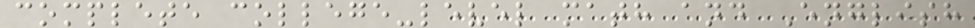complete college-level math and English
